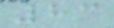83
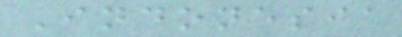Indonesia
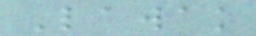Lawak
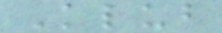Klub
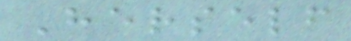Herself
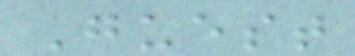Guest
